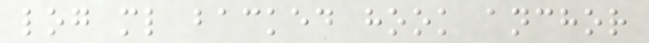log ml backed hook anchor
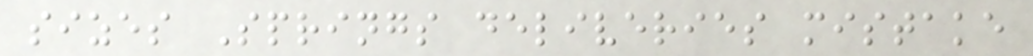sizes Springs deliveries mistake
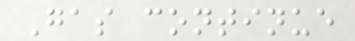Gas continue
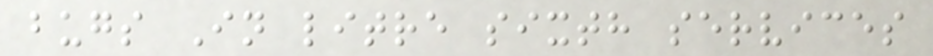bugs In litre sixth services
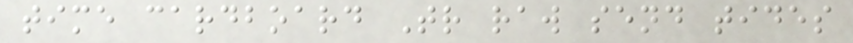time cardboard Tr raw send tides
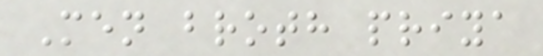Men broth priya
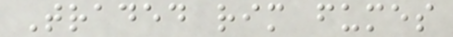Traded rim fumes
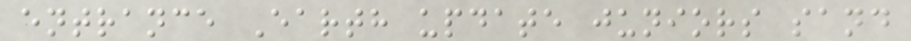entrance Earth update juniors sand
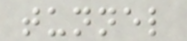tunnel
